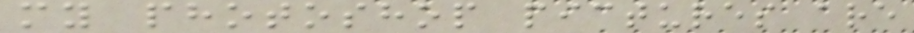my photoshop pictures are
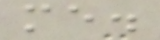me.
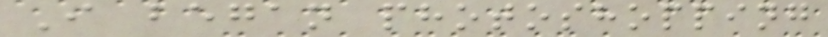I began photoshopping
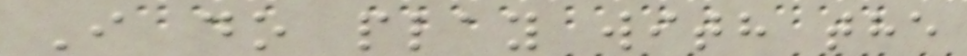I do play with the
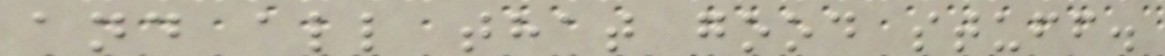and all that good stuff.
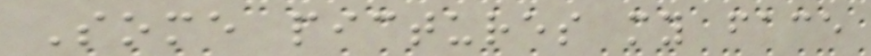Some pictures my face
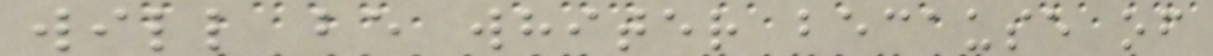will be whiter because of
